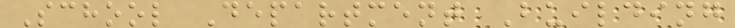School Department Building
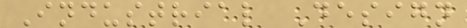Industrial Design
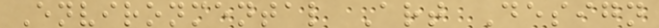Environmental Art Design
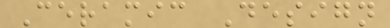Ceramic Design
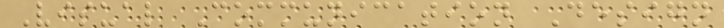Visual Communication Design
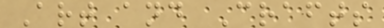Art and Crafts
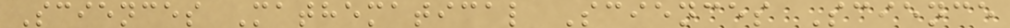Sciences Mathematical Sciences Science
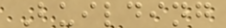Building
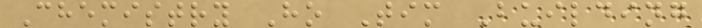Chemistry Ho Tim Building
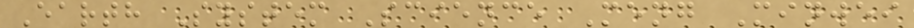Earth System Science Meng Minwei
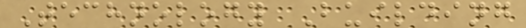Technology Building
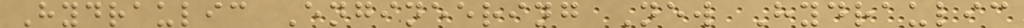Hydraulic Engineering New Hydraulic
